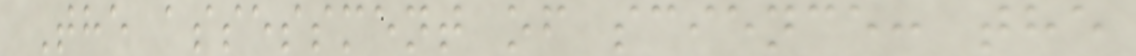The assessment of science: the
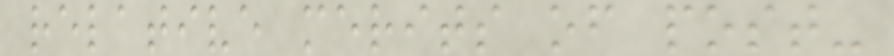relative merits of post-
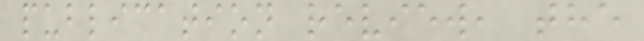publication review, the
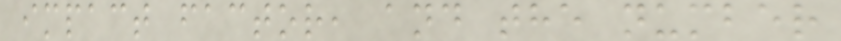impact factor, and the number
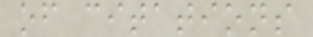of citations
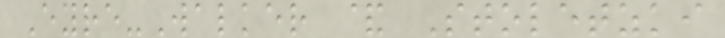Eyre-Walker & Stoletzki
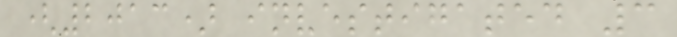(2013) investigated 3
